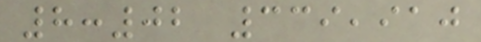8:02 339,910
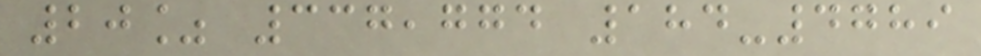20% 337,774 184-4789
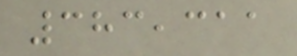383,311
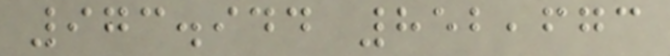973.944 852,673
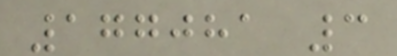177081 3
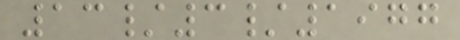13/3/1977
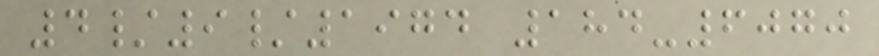4/9/1974 184-6070
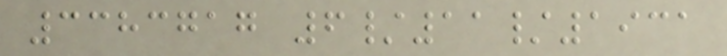3383717 6/11/1931
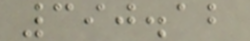390.12
